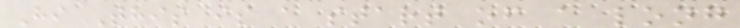Hi This is a start of a long
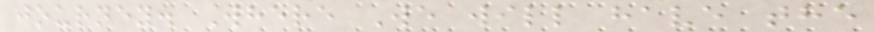journey. Where We will have the
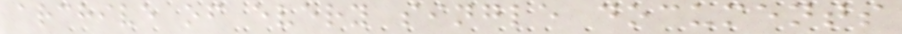archive of every single documents
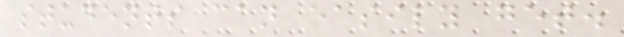students can easily get.
